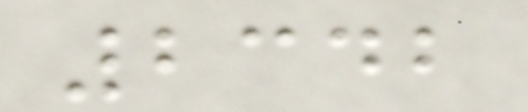2342
